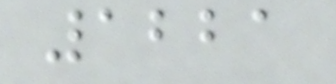1221
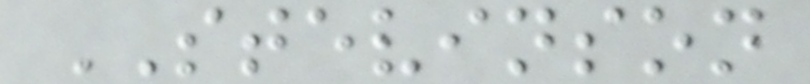STEVINSON
